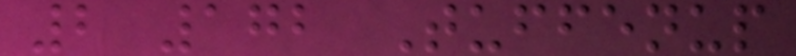2 172 Tuffenup
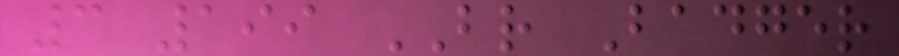3 199 BR Badger
